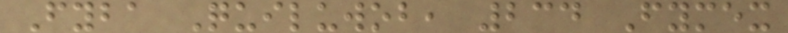Fyba Quiluwob, 234 Fymex
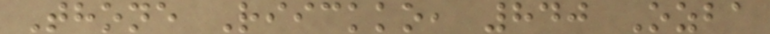Thone Riickko, 840 Ozba
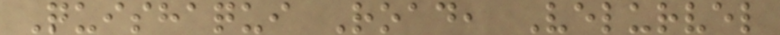Quishaqui Road, Velurvel
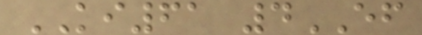KI61 4EF
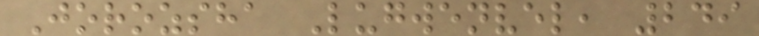Jorozsha Lugwenvel, 249
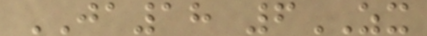JA18 6ZX
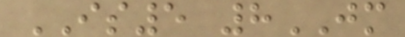IS5 8JM
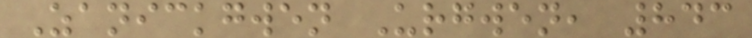Zanickgwen Urgwen, 843
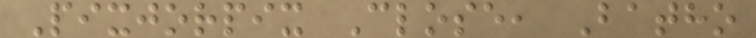Pixjorpix Close, Batho
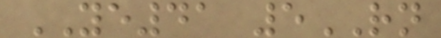YE41 5RN
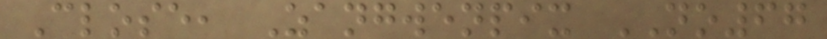Close, Zangwenpix NO67
